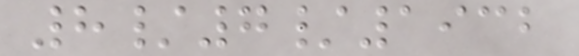8/7/1932
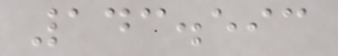143.593
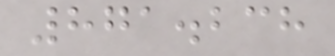871.238
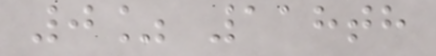0% 118th
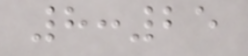8:25
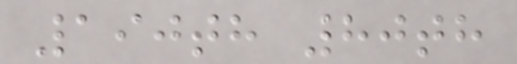190th 80th
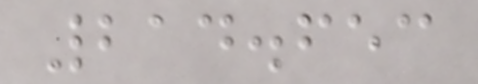214.653
